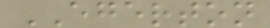EGERTON
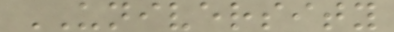UNIVERSITY
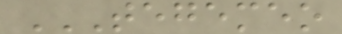TEGEMEO
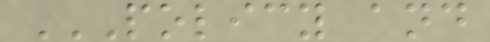POLICY AND
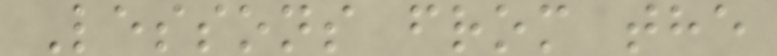Lessons from the
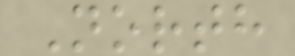North
